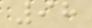98
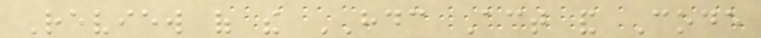Review of the HDC Act and Code
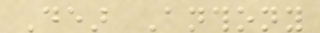Dear Anthony
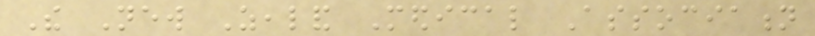The New Zealand Medical Association
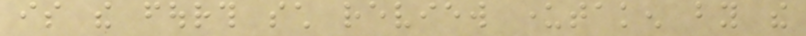is the fourth such review undertaken by the
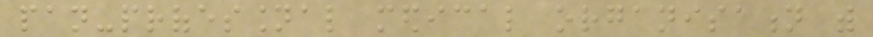pan-professional medical organisation with
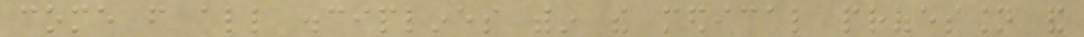come from all disciplines within the medical profession and
